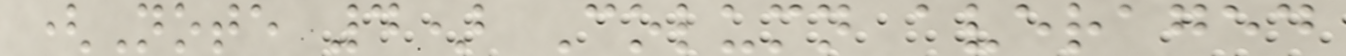(Note 4) Column averaged
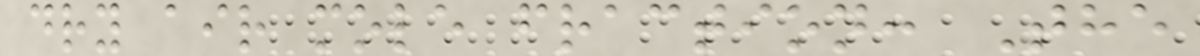dry air mole fraction: The
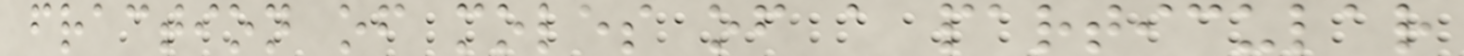fraction of moles of a particular
